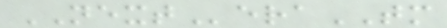NEXTeraTM
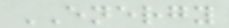ENERGY
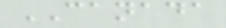CANADA
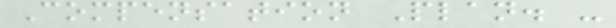Compensation Plan. -
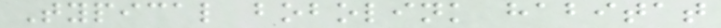Typical bobolink habitat
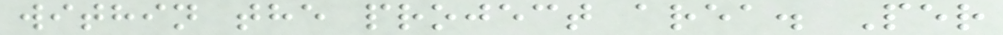within the project area. Per
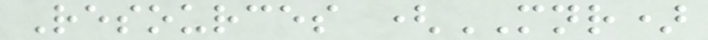Resources (MNR)
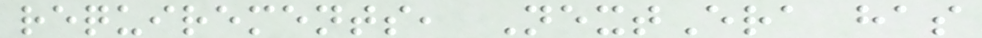requirements, NextEra has
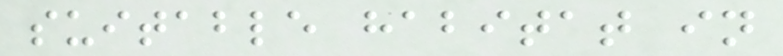suitable habitat in
